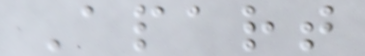Apart
